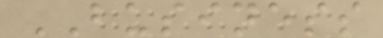BUSINESS
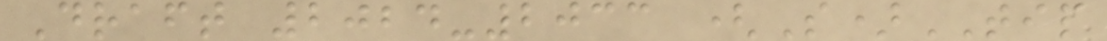Draft 2024-2033 (S)TIP
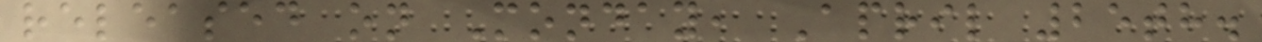released on Monday, April 25th.
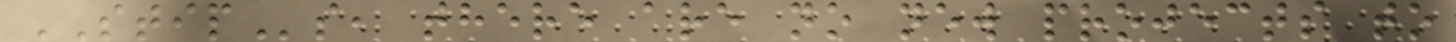STIPs, there are no new projects to
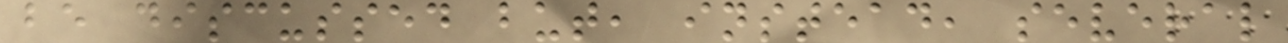be discussed but, instead, several
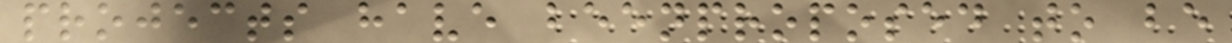projects have beenproposed to be
